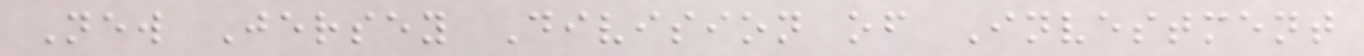New Jersey Division of Investment
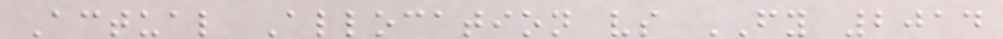Actual Allocation vs FY 2014
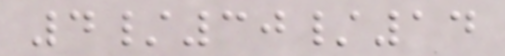4/30/14
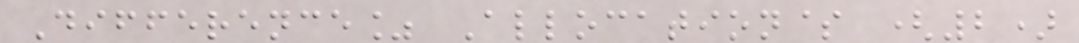Difference% Allocation$ (2)
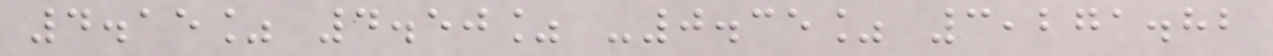4.15% 4.50% -0.35% 3,271.82
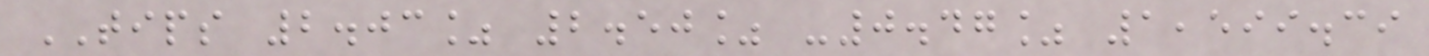TIPS 2.03% 2.50% -0.47% 1,599.39
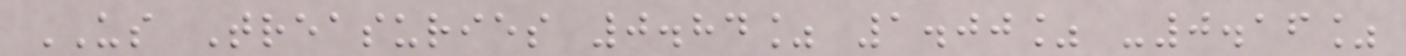US Treasuries 0.84% 1.00% -0.16%
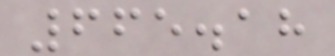665.18
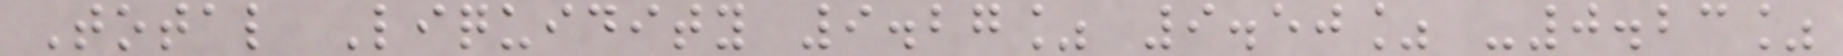Total Liquidity 9.27% 9.50% -0.23%
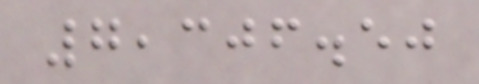7,306.50
